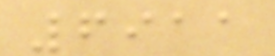6911
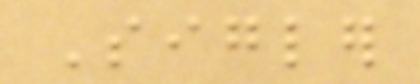Sigler
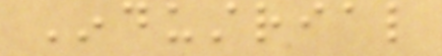Industrial
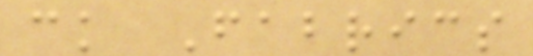ck Fabrics
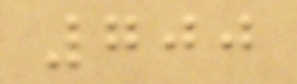700
